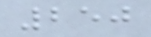250
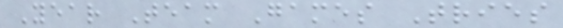Year Team Games Tries
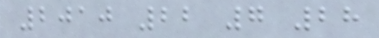2010 22 7 28
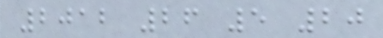2012 26 5 20
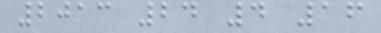2013 24 4 16
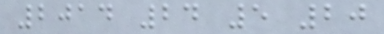2014 24 5 20
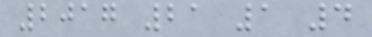2017 21 1 4
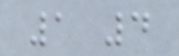1 4
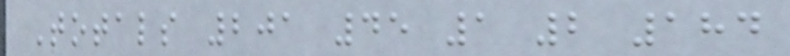Totals 201 45 1 2 184
